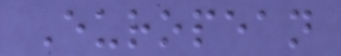European
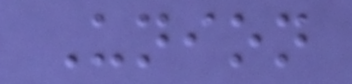Union
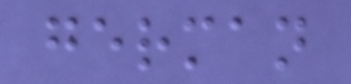german
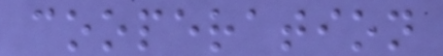cooperation
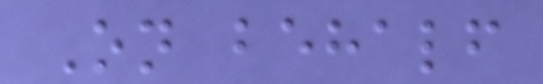On behalf
